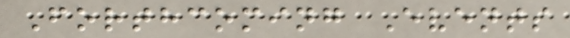Forthcoming Events
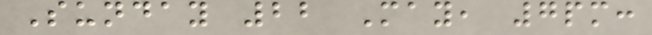Sunday 22 May, 7pm:
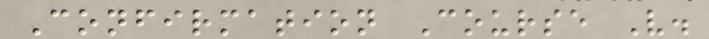Confirmation Course V.
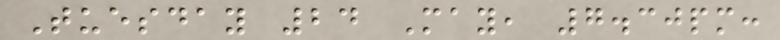Tuesday 24 May, 7.30pm:
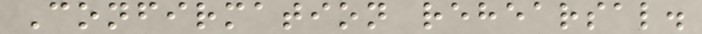Confirmation rehearsal.
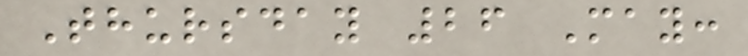Thursday 26 May:
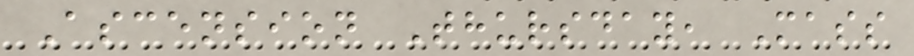Ascension Thursday, Mass
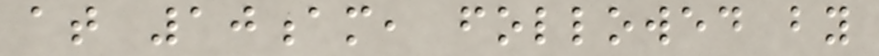at 10am, followed by
